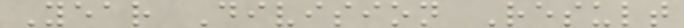Year Division Result
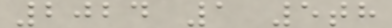2024 1 5th
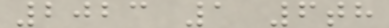2023 1 6th
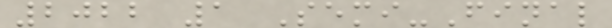2022 1 Semi-Final
